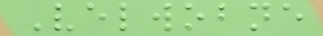Velwobne
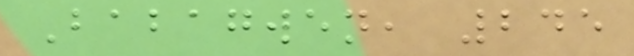Babagwen, 245
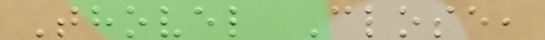Thovel Close,
